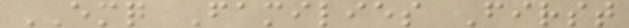EMQ Families First
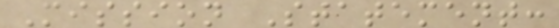Mission Statement:
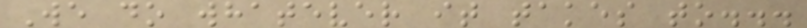We do whatever it takes to...
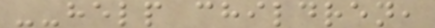--help children,
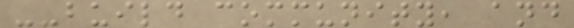--build community, and
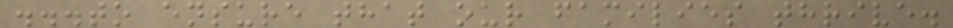...to ensure that our families thrive.
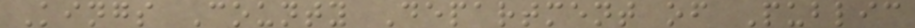Kings County Department of Public
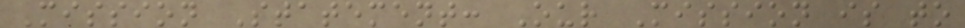Mission Statement: Our Mission is to
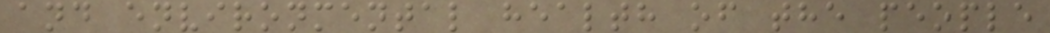and environmental health of the people
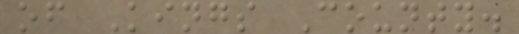of Kings County.
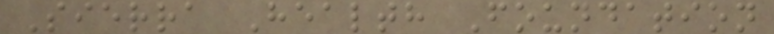Sierra Health Foundation
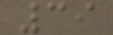39
